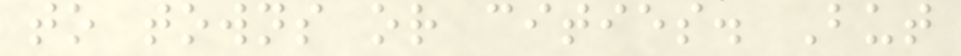to towns or cities. But
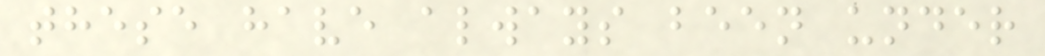these have always been under
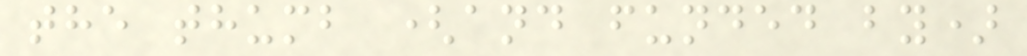the thumb (and funded by)
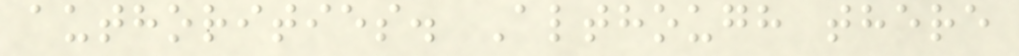authorities. Although there
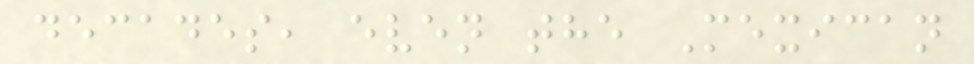decades, even the Mexican
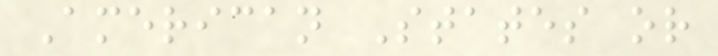American States or
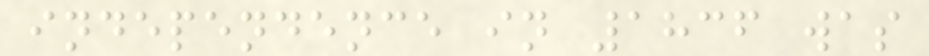independence in 1836 was
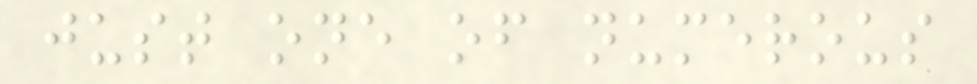just one of numerous
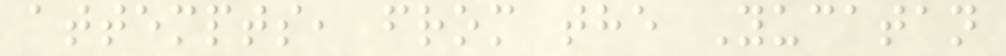attempts, from the Yucatan
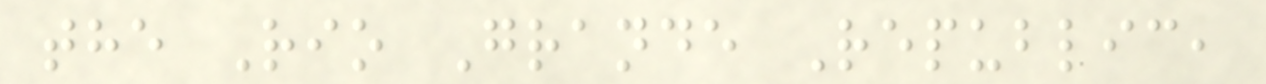the Rio Grande Republic,
